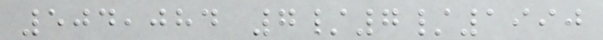504,084 7/7/1990
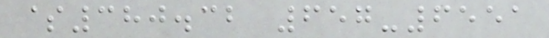$380.32 657-6551
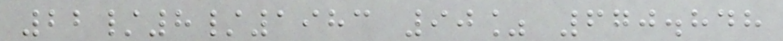22/8/1983 90% 670.848
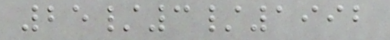25/3/1992
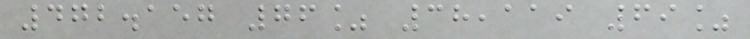472.157 76% 38,119 69%
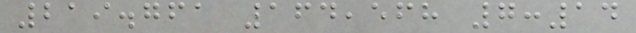219.761 164,568 7:14
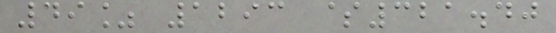49% 1293 $321.40
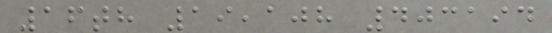16th 19,108 403194
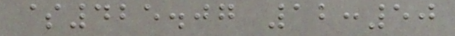$425.07 12:50
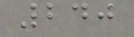240
